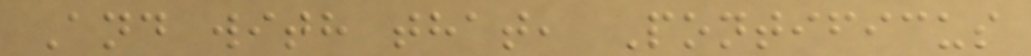And with that, Pontificus
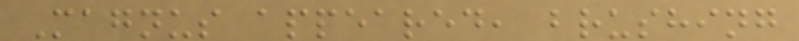Magnus appeared, brushing
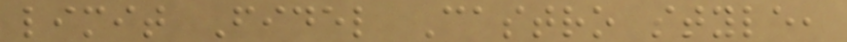limit Fidel Castro style,
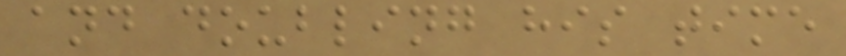and doubling his time
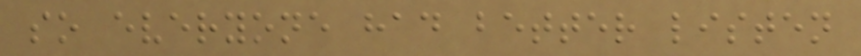so everyone had better listen
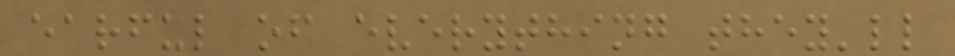earful of everything they'll
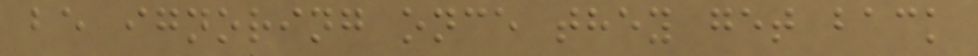be ignoring once they get back
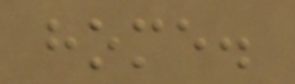home.
